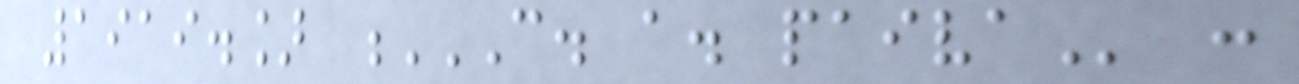1919.] C. A. PAIVA :
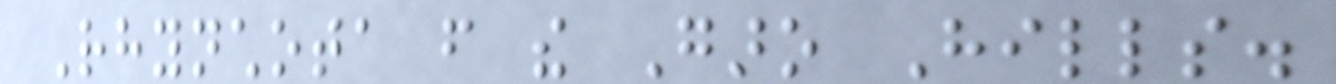Rhynchota from the Garo Hills.
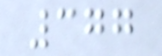377
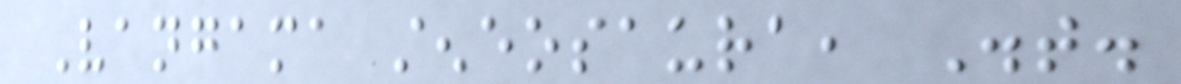Vangama steneosaura, Dist.
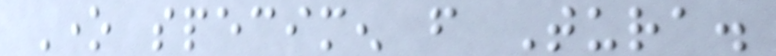One specimen from Tura.
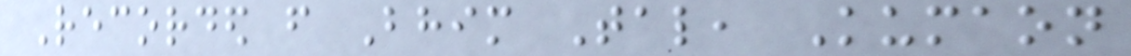Recorded from Bhim Tal, Kumaon
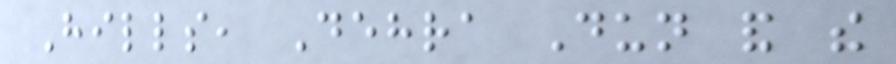Hills, Dehra Dun and the
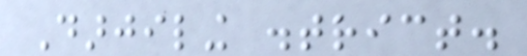Darjiling district.
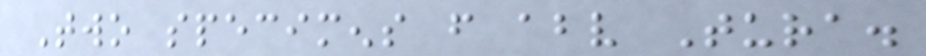Two specimens from above Tura.
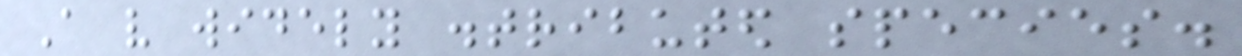A very widely distributed species.
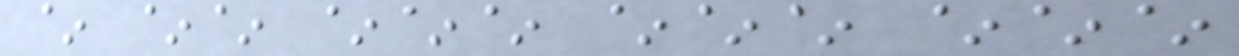~ ~~ ~~~ ~~~ ~~~
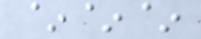~~~
